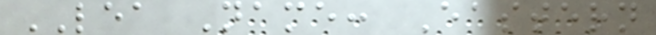LEA Name: Eastern
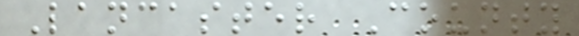Lancaster County
